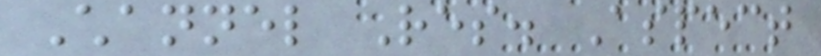Channel Res. Aspect
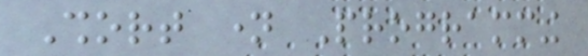Short name Programming
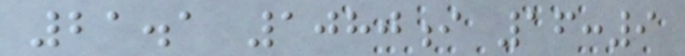21.1 1080i 16:9
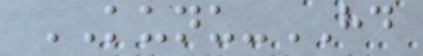KUNU-HD
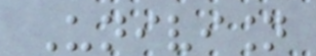Univision
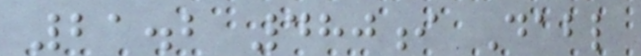21.2 480i Dabl
